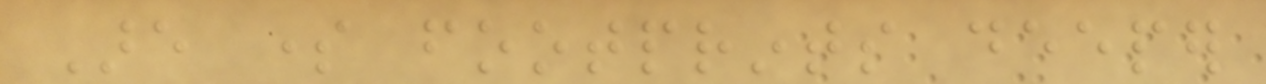Are some footprints deeper
